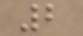2
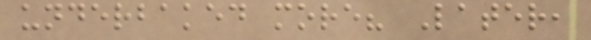underbaked more? Later,
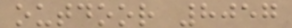outdoor 8057
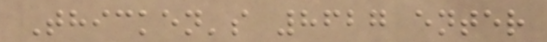Thicken's 8627 enter
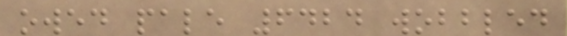owed pale 6424 wobbled
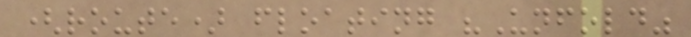(route) floating "Unfold"
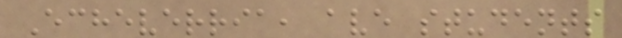Echeverria, ave students
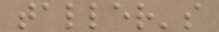taller's
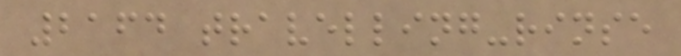2164 travelling-rinse
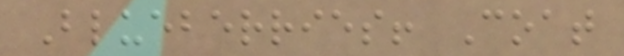Blueberries! Coat
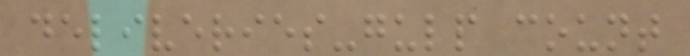deliveries-gulp count
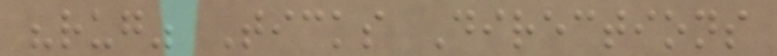"rug" Ticks Directions
